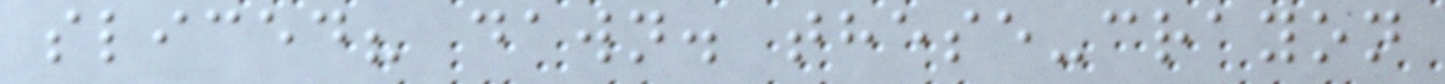sliced? dawn. these-crayon
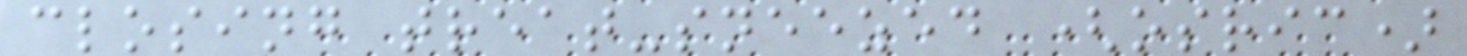closing treat-sneezed (osric)
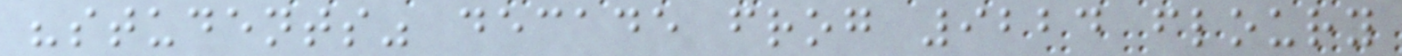"students" decade frog 9224 floury
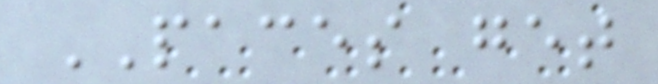PACES get
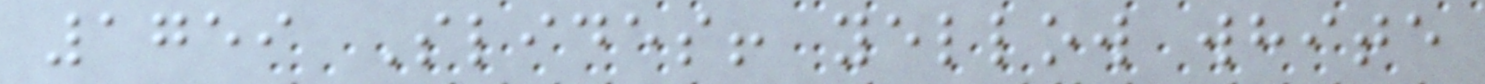1759 Slides! yellow white
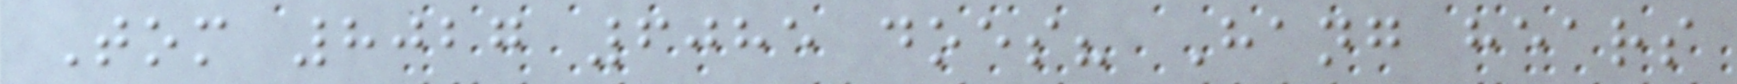Tom 8027 6085 does? Hang hears
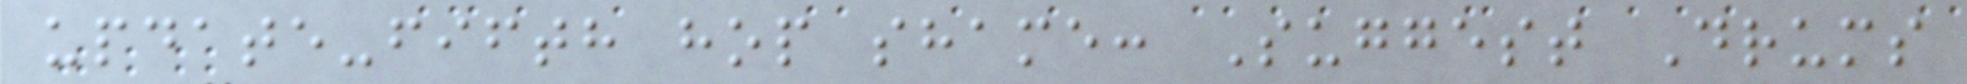update-fifth hop shame: Suggest Drums
